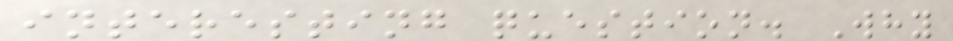interesting question. Why
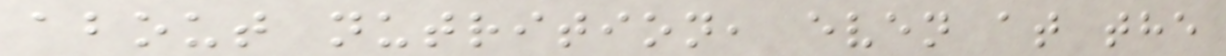about nutrition, even at the
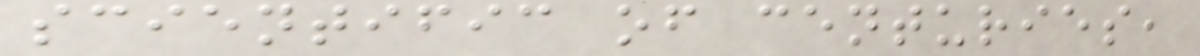scientific of centuries,
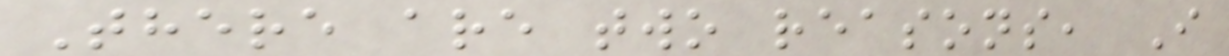There are two reasons, I
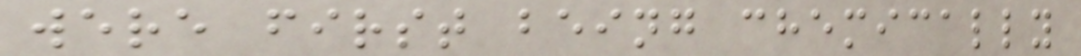were first being chemically
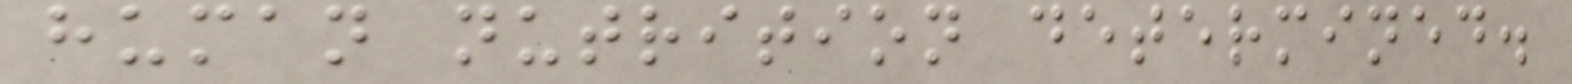human nutrition determined.
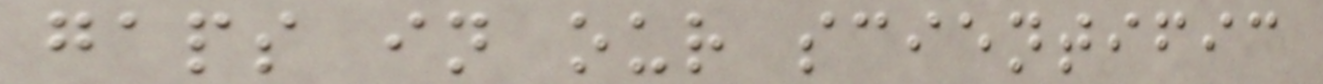gaps in our scientific
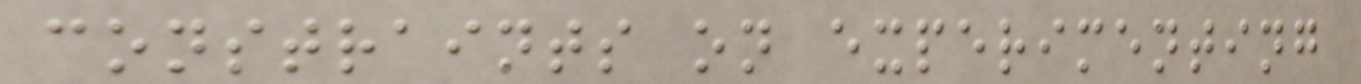constraints on experimenting
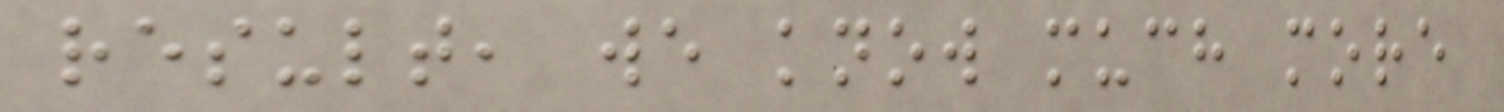result, we know much more
